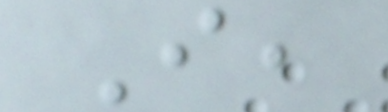I,
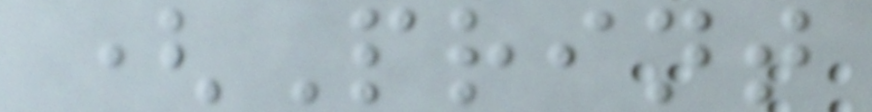(Print
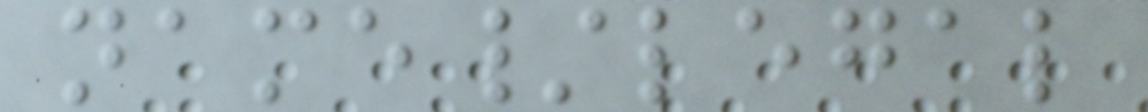name/legal
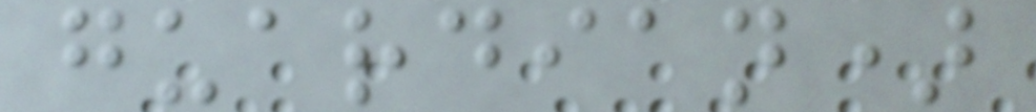guardian)
